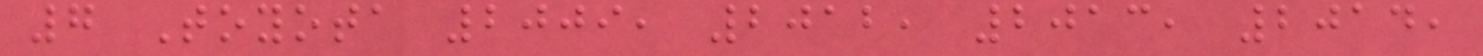7 Toyota 2009, 2012, 2013, 2014,
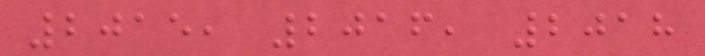2015, 2016, 2018
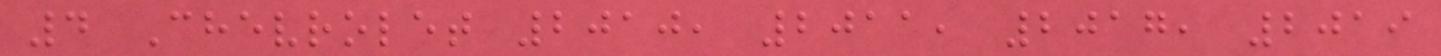4 Chevrolet 2010, 2011, 2017, 2019
